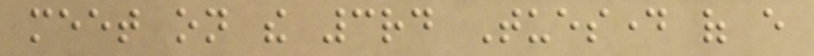meet on the 3rd Tuesday of every
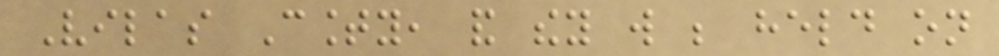Vilas County, and they will be held on
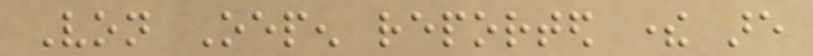Von Oepen reported there are
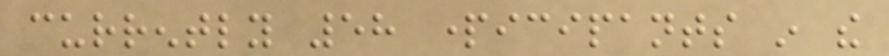currently 58 participants in the
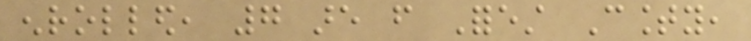enrolled, 7 are from Forest County,
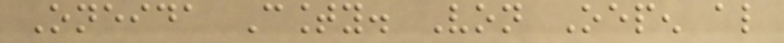Oneida County. Von Oepen also
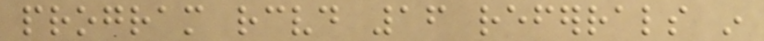program received 16 referrals in
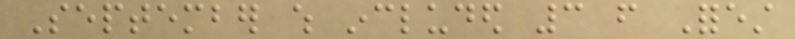September which included 3 from Forest
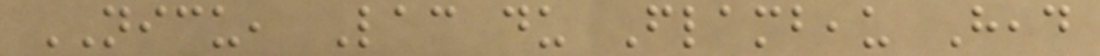NICU, Lac du Flambeau Head
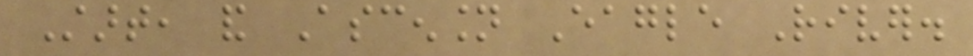Start, and Ascension Eagle River.
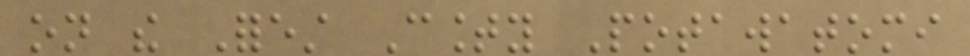on the Forest County Potawatomi
